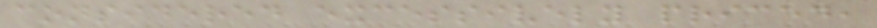considered excessively priced,
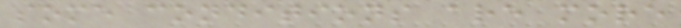some conditions are more
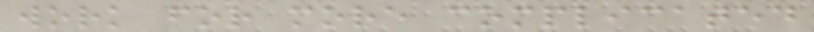work for more complicated
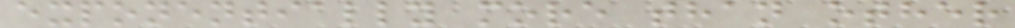exponentially more than other
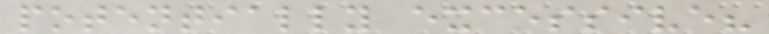potentially excessive?
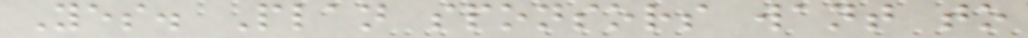Yes. Plan sponsors want to
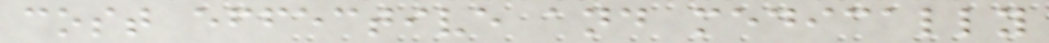cost effective and medically
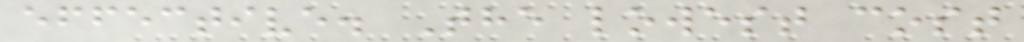effective. The lowest cost
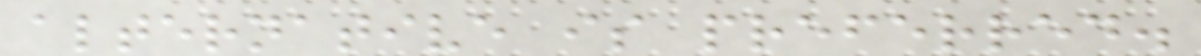alternative is preferred.
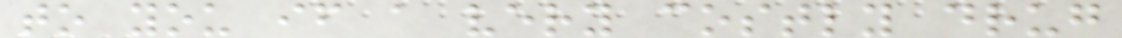to you if a very costly drug
